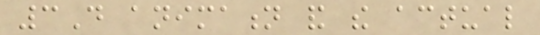3D animation and the actual
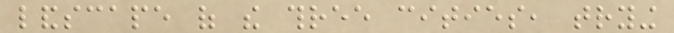landscape of the three cities, trying
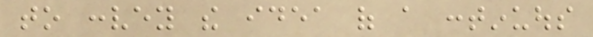to convey the idea of a continuous
